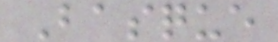Basque
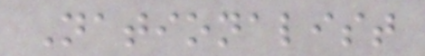Nationalist
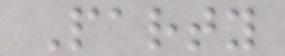Party
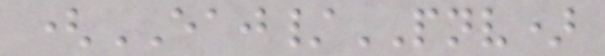(EAJ/PNV)
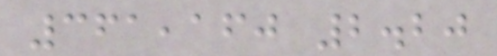361,160 2.20
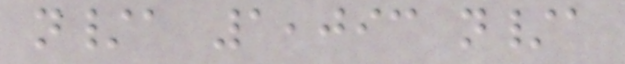n/a 1,093 n/a
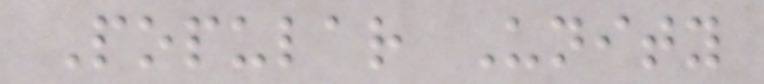Popular Unity
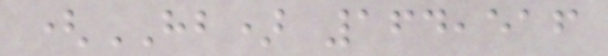(HB) 164,516
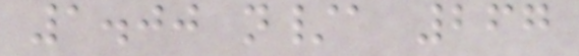1.00 n/a 267
